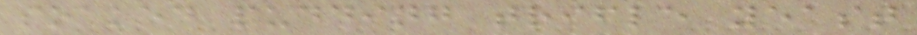soaked pudding trifle yeast
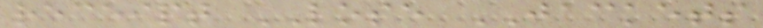receipt LOSE JACKETS
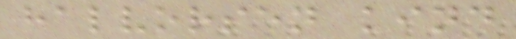halvorsen kind
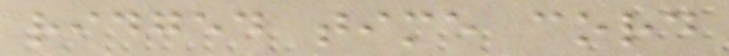ridged time cord
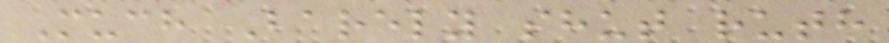Much Barely shut ruth
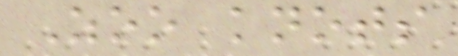Zoo knots
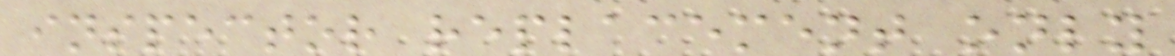inspector replacement only
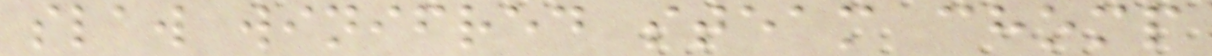slaw winifred steam chomp
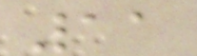11
